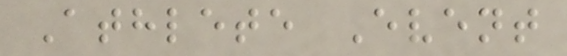Athlete Event
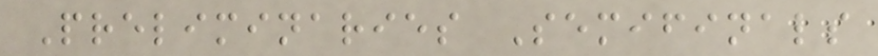Preliminaries Semifinals
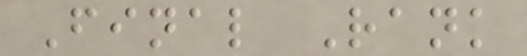Final Rank
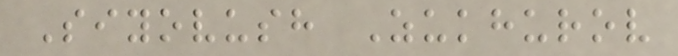Siyovush Zukhurov
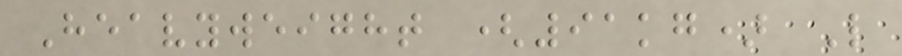Heavyweight (91kg) L
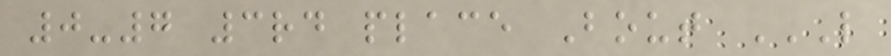0-7 3rd place Bout L
